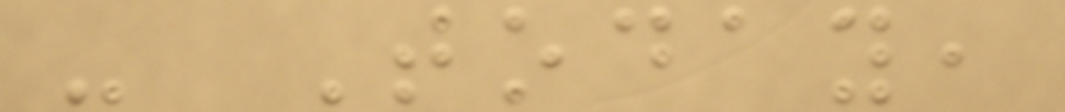- Today,
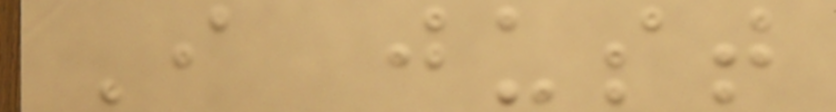I just
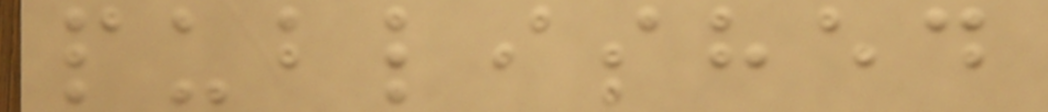published
